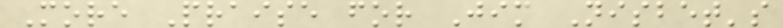More Praise for Jim Nisbet's
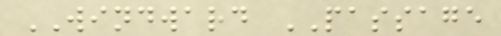WINDWARD PASSAGE
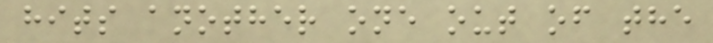hits another one out of the
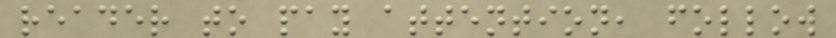reader to pay attention, follow
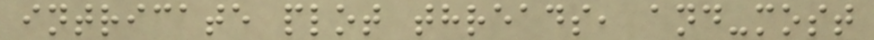intricate plot threads, and-most
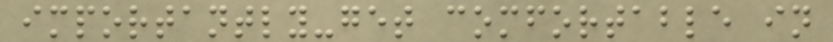importantly-get comfortable in
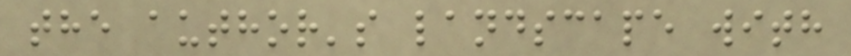the author's landscape with
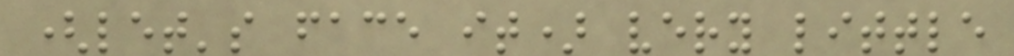(let's face it) very little
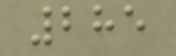285
